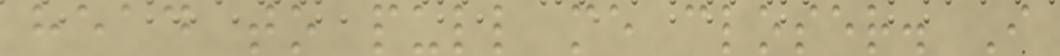head to pull me closer. I
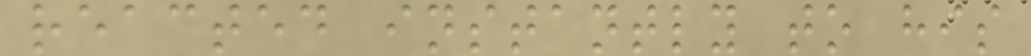reacted instantly to his
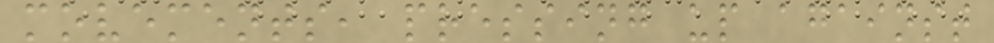movements, pressing up against
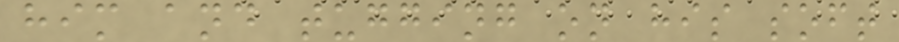him and tugging on his soft
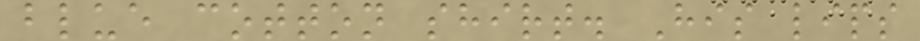blue cotton shirt. His lips
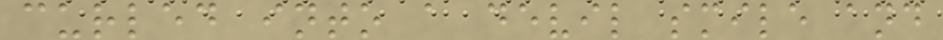curled into a devil smile and
